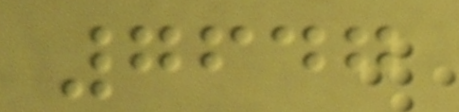7647
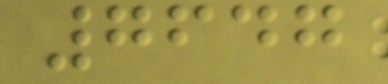7647
